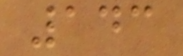143
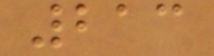213
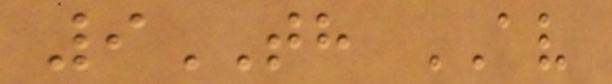9TH AV
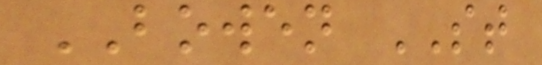BOWEN ST
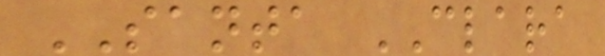SANTA CLARA
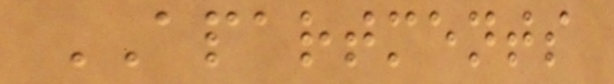APARTMENTS
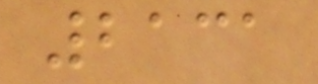2131
